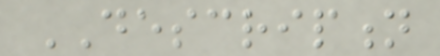DESCRIPTION
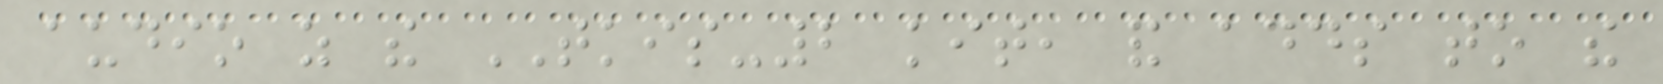audio as the TKIS-2 kit, and adds to the
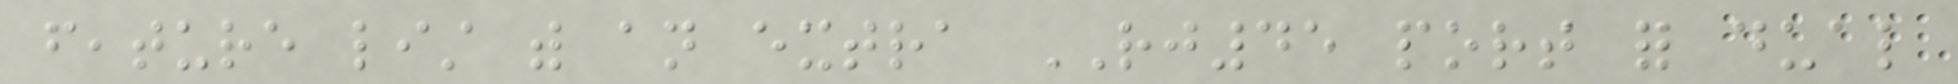feature list with an extra RJ45 port for dual
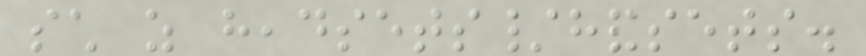such as headsets/handsets.
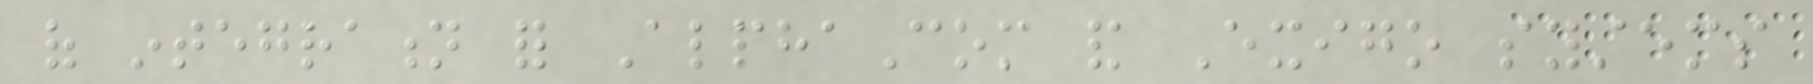of integration for AlphaCom and Exigo systems
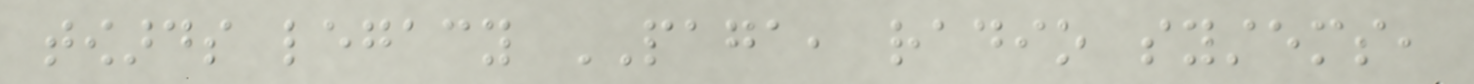towards legacy PAGA, radio systems,
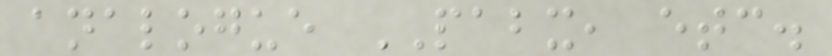analogue PABX, etc.
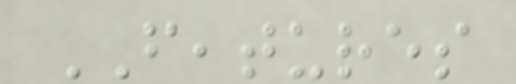FEATURES
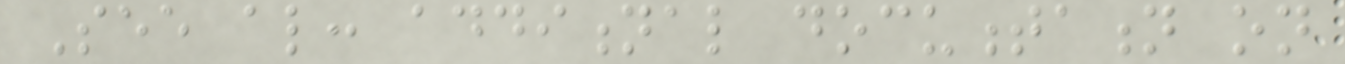See also: additional documentation on
